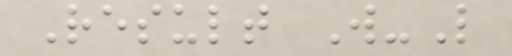Result W-L
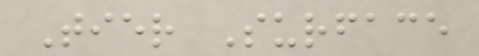Tier Surface
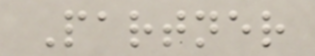Partner
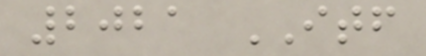2021 ITF
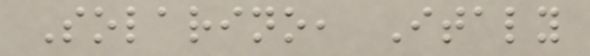Solarino, Italy
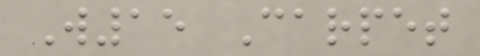W15 Carpet
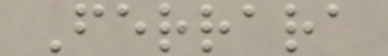Ferrara
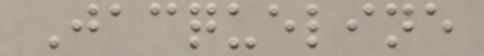Jacqueline
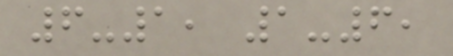6-1, 1-6,
